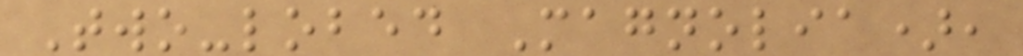Two-lobed Magnolia),
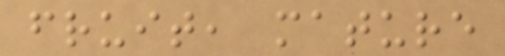fruit, mature
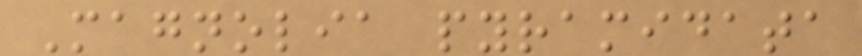Magnolia pyramidata
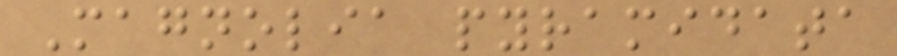Magnolia pyramidata
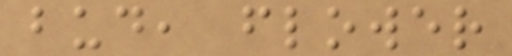bud, flower
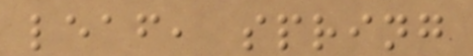leaf, spring
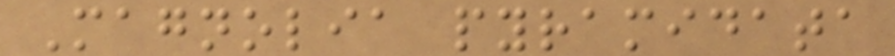Magnolia pyramidata
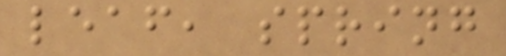leaf, spring
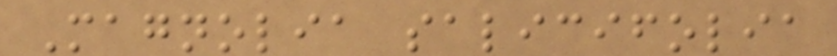Magnolia salicifolia
